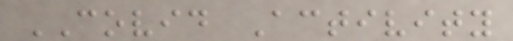COVID Activity
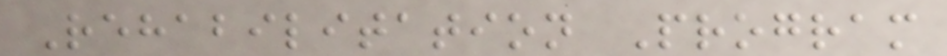Rehabilitation Program
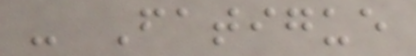- Fatigue
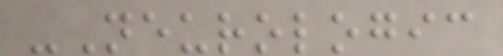-Neurologic
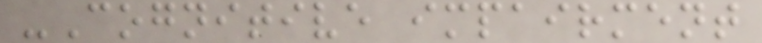-Cognitive impairment
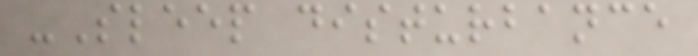-Sleep disturbance
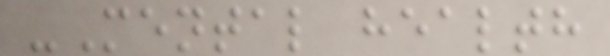-Mental health
